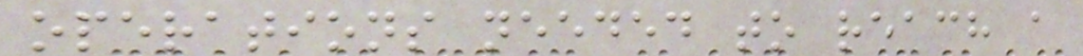operations needed to reach a
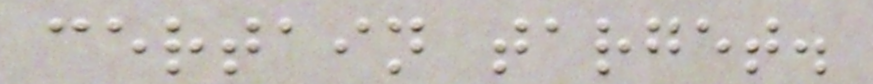certain target.
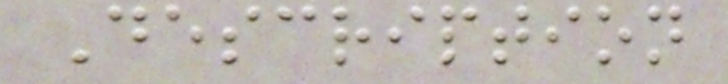Description
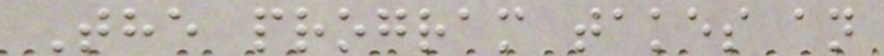The program takes an
